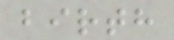birth
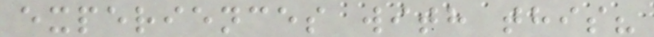experiences with this?
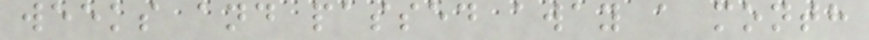weeks and passed away a month
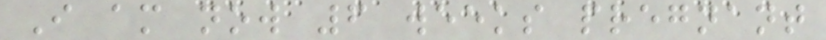I am now 6 weeks pregnant
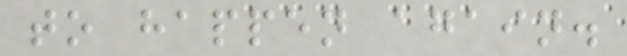to happen again.
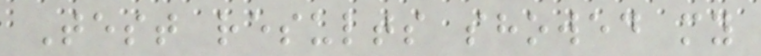Test results showed my
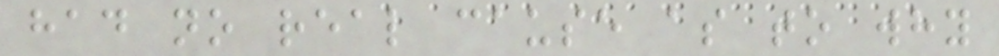had no real cause as to why
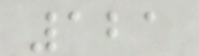121
